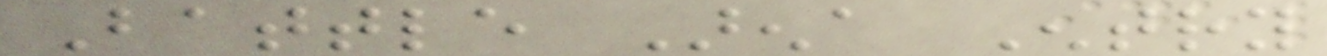Battle Arena Entry
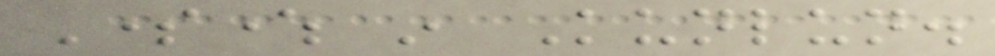Somewhere in Kunlun.
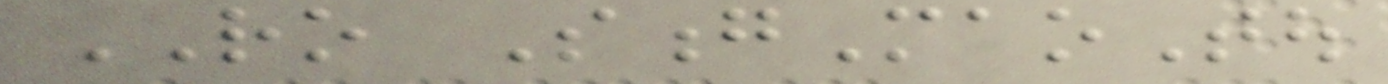RO SongMaoTou
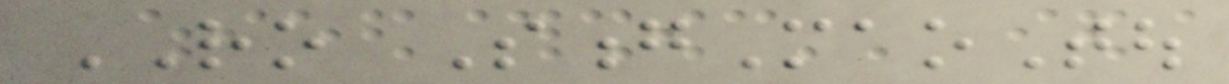RO SongMaoTou
